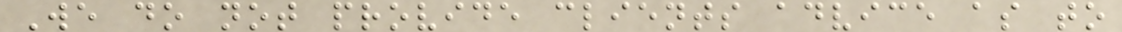We do not provide clients advice as to
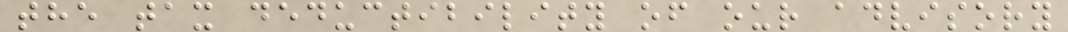the tax deductibility of our advisory
